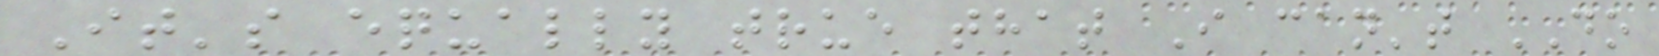It's equally true that I can't DO
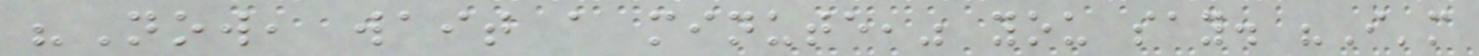"Now, wait a minute," you say. "I'm
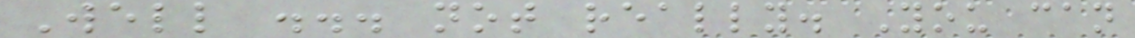Well ... not really. You can
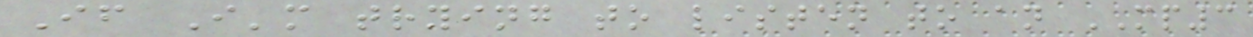If I'm trying to listen to an MP3
